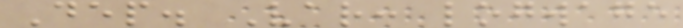Dep. Var: logwage
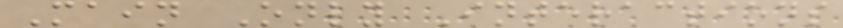Main Only Interactions
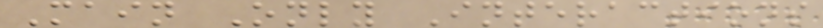Main Only Interactions
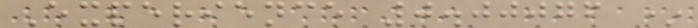Experience 0.00076 *
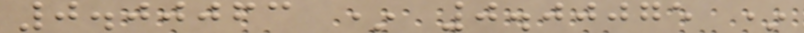0.00063 * 0.00075 *
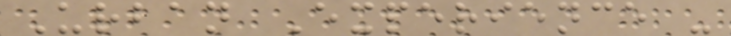Urban Experience -
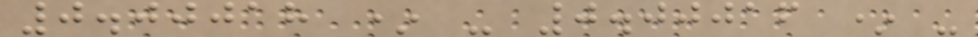0.00018 * - 0.00016 * -
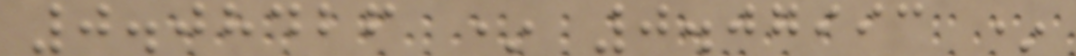0.08426 * 0.07993 *
